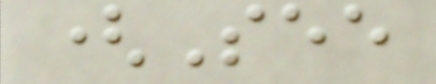(See
